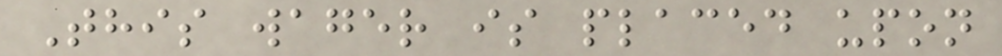This wager is placed upon
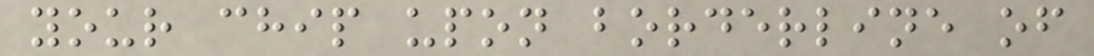your chip upon borderline of
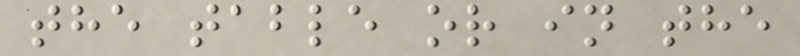the table or in the
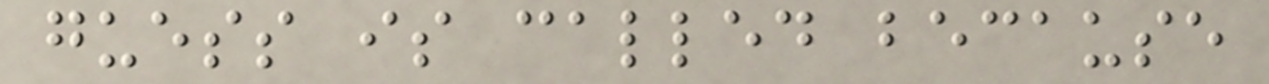guess is called because
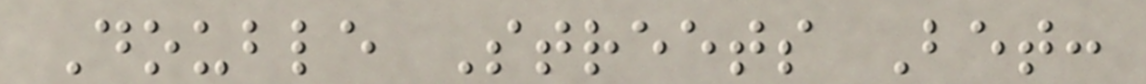Double Streets Bet:
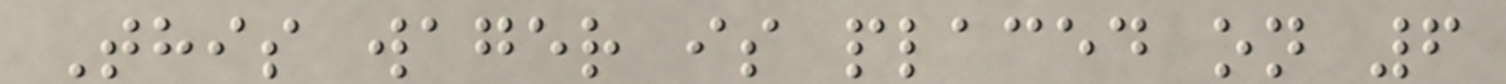This wager is placed on 6
